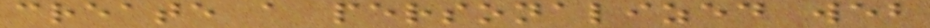create a personalized web
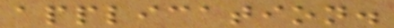application.
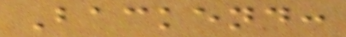Backend:
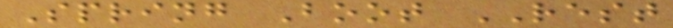Spring Boot REST
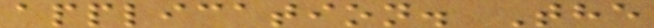application. The
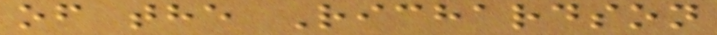of the Richardson
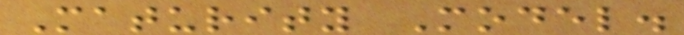Maturity Model.
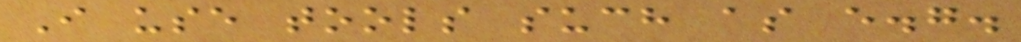I use tools such as e.g.
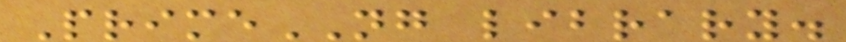PrimeNG library.
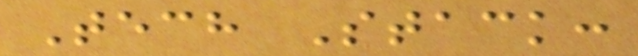Tech Stack:
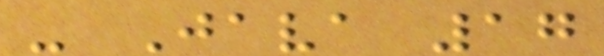- Java 17
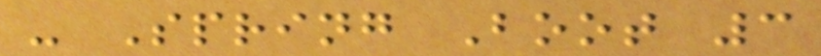- Spring Boot 3
